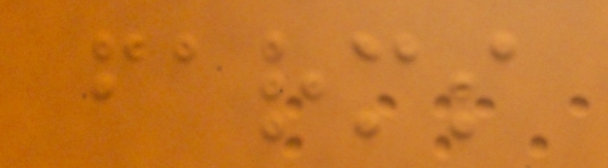farms
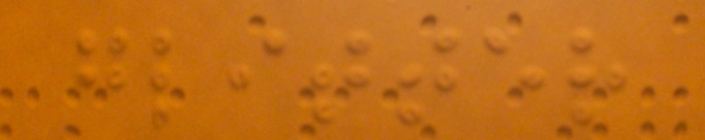glitter
